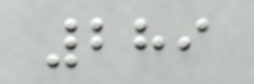289
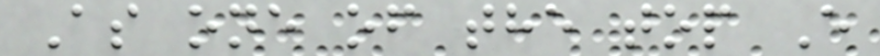As one of the top E
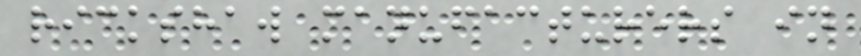rickshaw manufacturers in
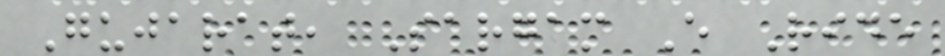Gujarat, Sargam E Ride
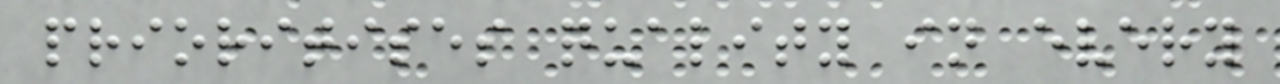prioritises quality in every
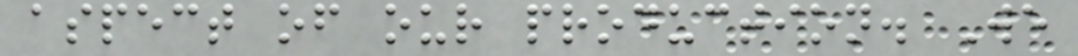aspect of our production. We
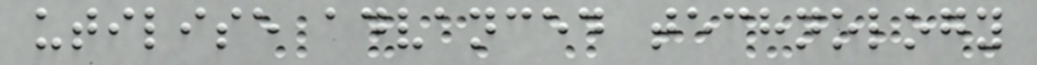utilise advanced technology
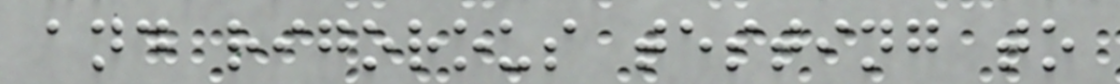and rigorous testing to
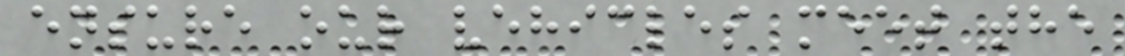ensure our vehicles meet the
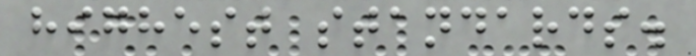highest standards.
